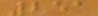251
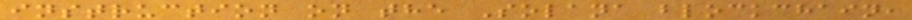instruction on the Solana blockchain,
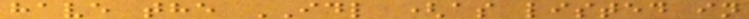have the IDL (as listed in
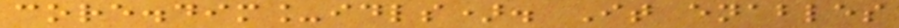core.dim_idls). It enables
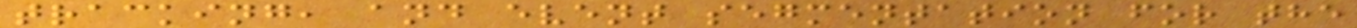tracking, and event segmentation for the
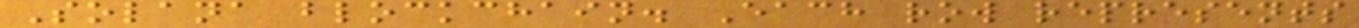Solana blockchain. Each row represents
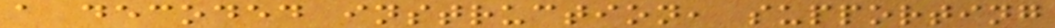a decoded instruction, supporting
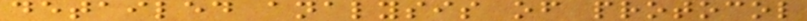detailed analysis of protocol
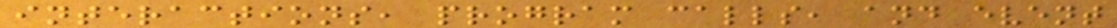interactions, program calls, and event
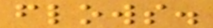flows.
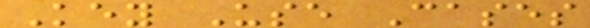Key Use Cases
